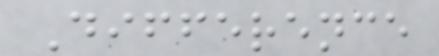Difference
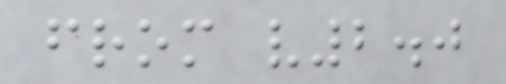from v2.0
